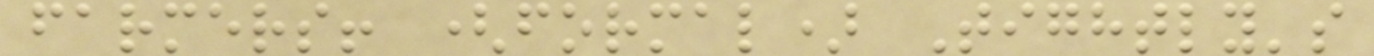farmers! (formal) Tightly's
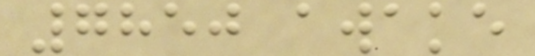7850 awake
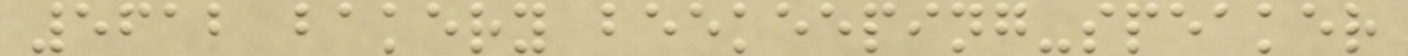5612 bakery beekeeping-speaker
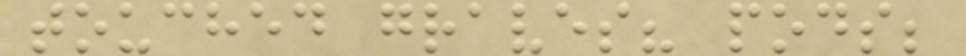touched graves? pods;
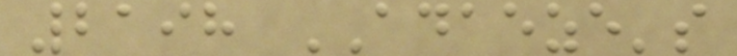2198 ADAEZE's
